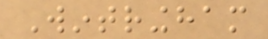Wintringham
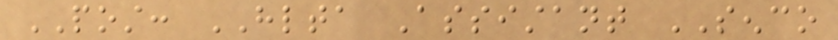POST: HLTA Assistant SENCO
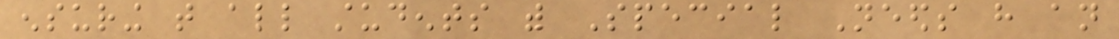ensuring that all students with Special Needs have an
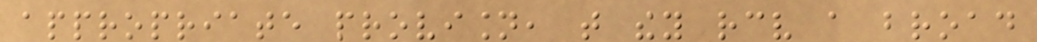appropriate provision, that they receive a broad
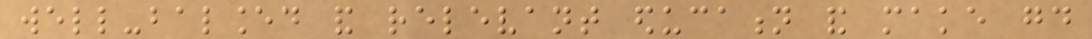well-balanced and relevant education and make good
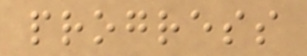progress
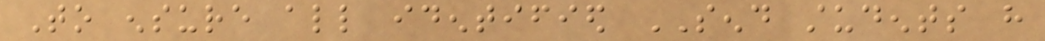To ensure all identified SEND students have
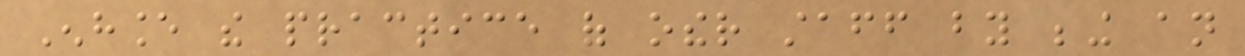Enhance the practice of other staff by being an
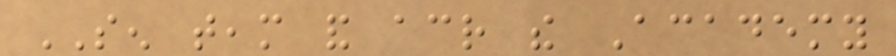SEN team and across the Academy
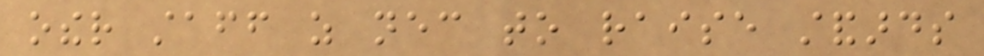other staff as necessary to raise standards
